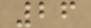26
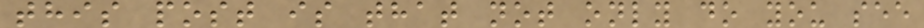this post is that not only do you see
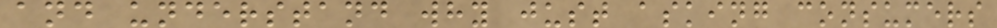and understand why just asking consumers
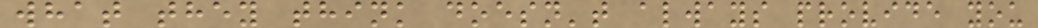what they think doesn't always provide you
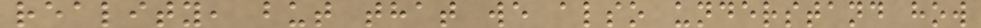reality, but that we also understand how
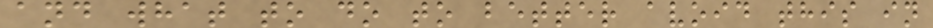and what to do to better avoid this in
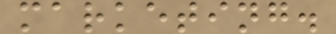marketing.
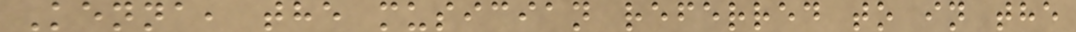Kenna, the musician referred to in the
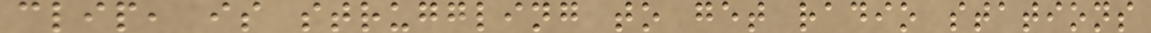clip, is struggling to get radio stations
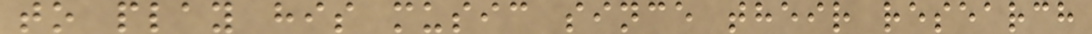to play his music since their research
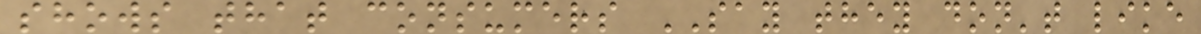shows that consumers SAY they don't like
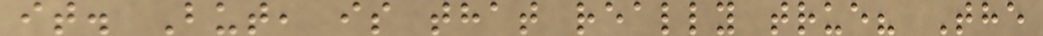it. But, is that really true? The
